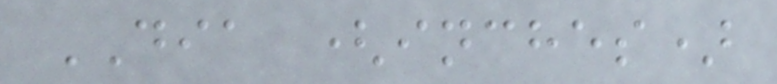DIA (inches)
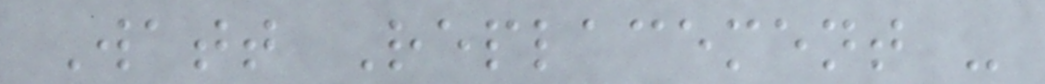Watt Replacement -
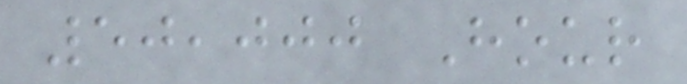50,000 Hour
